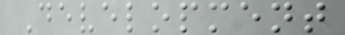Development
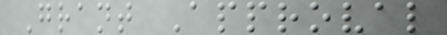Grant Approval
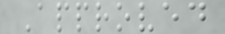Approved
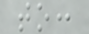to:
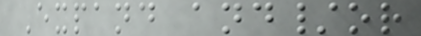Expand and/or
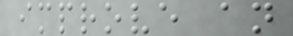improve an
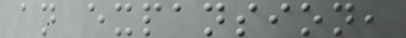an expansion,
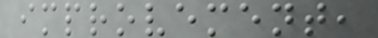improvement,
